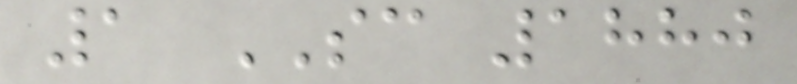1 SC 1880
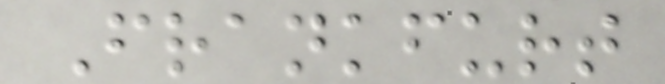Frankfurt
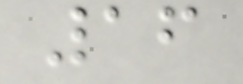16
